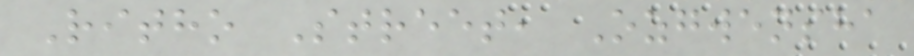Ritho Street, Ozgwensha
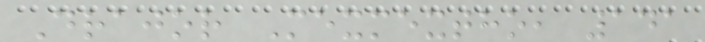Drajor Mexmextho, 141
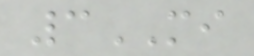3MI
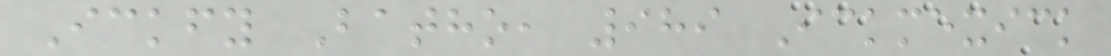Ickfy Batho, 989 Ickmexick
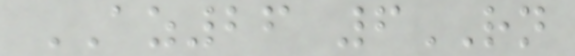AZ26 6RN
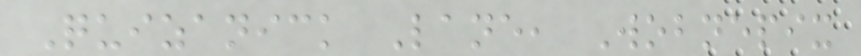Quizanick Lane, Wobnepix
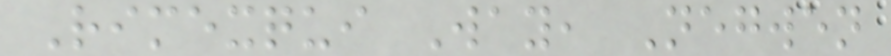Rimexqui Way, Negwen
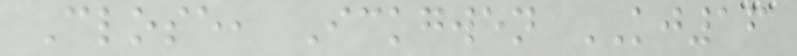Close, Ickgwen KJ16
